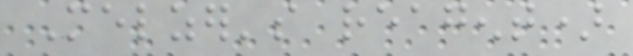Melzer's reagent)
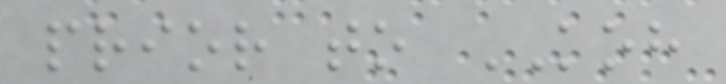prior to KOH
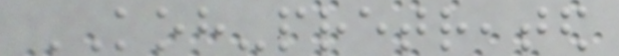KOH-pretreated
